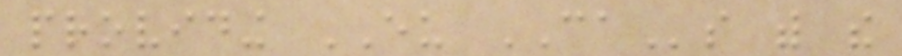providing EU CAs with the
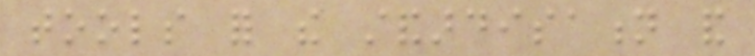tools for the standardisation and
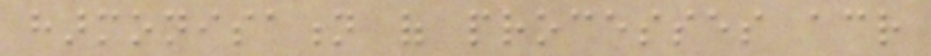harmonisation of processes across
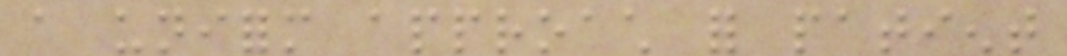a uniform approach for patient
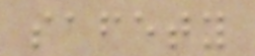safety
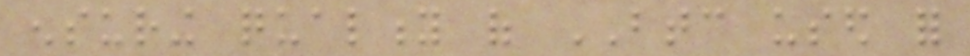ensuring quality of BTC used for
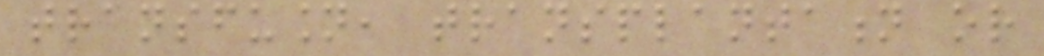transfusion, transplantation or
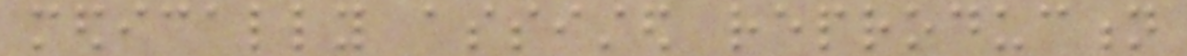medically assisted reproduction
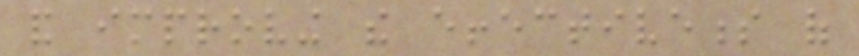and improving the effectiveness of
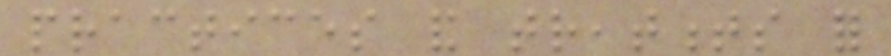practices and treatments for
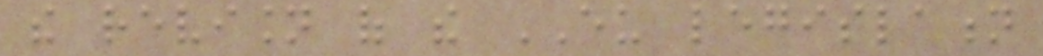the revision of the EU legislation
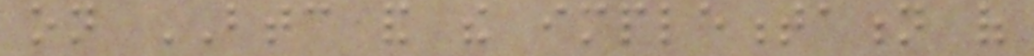on BTC and the implementation of
